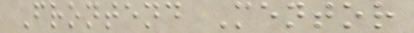Frontend Mentor
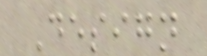Design
